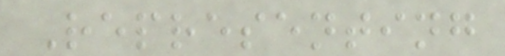Representing
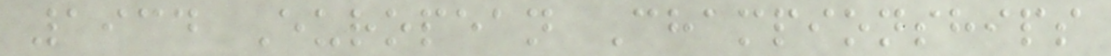1934 European Championships
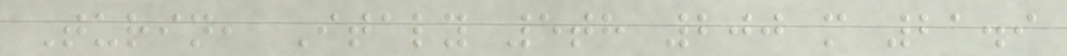Turin, Italy 5th 200 m 21.9
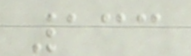133
